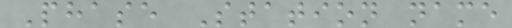Phase Station name
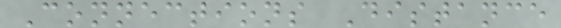Connections Distance
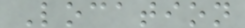Location
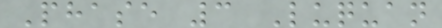Phase 3 Luquan
